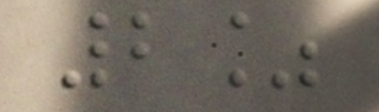2%
